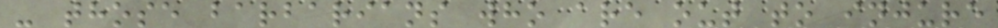- those barbarians who are out to injure
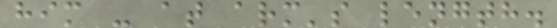him - at arm's length.
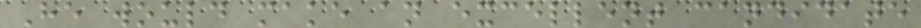He would make an excellent candidate
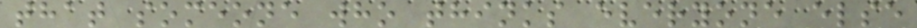that someone who thinks everyone else
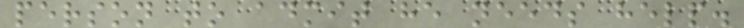person to admit he needs help.
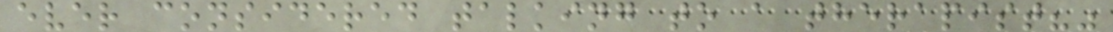ever considered talking to a therapist?"
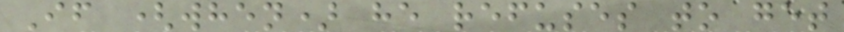If (when) he refuses to get
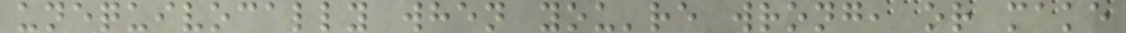unequivocally when you're wrong, or make
